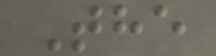The
